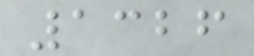1326
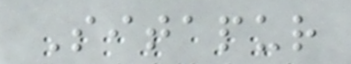Sitapur
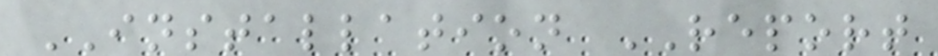INSTALLATION REPORT
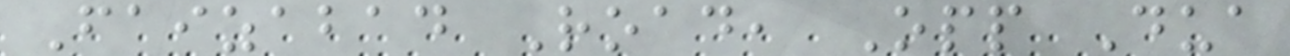Faizabad Road, Opp Dua
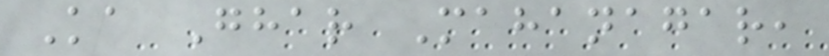Ka Ghar Mahanagar,
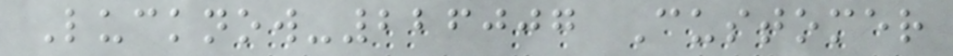Lucknow-226007 Customer
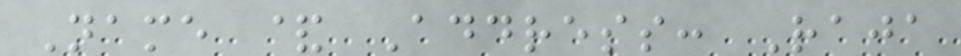Name & Address: Raja
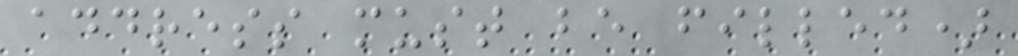address must be filled)
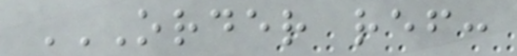ORDER REF:
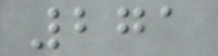271
